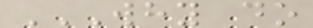WHY DO
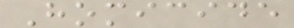Homicide
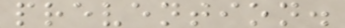prevention.
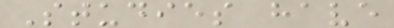Studies have
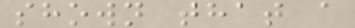shown that a
